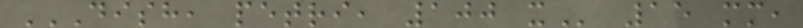DISH, PETRI, 100 X 15 mm,
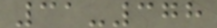31-378
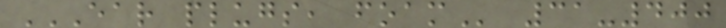EAR PLUGS, FOAM 31-400
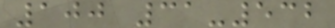100 31-532
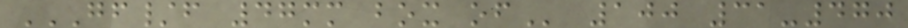GF/F 47MM BOX OF 100 31-470
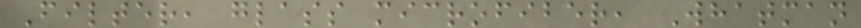Filter, glass microfiber, Whatman
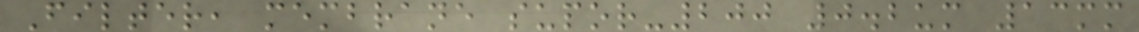Filter, membrane supor-200 0.2um 13mm
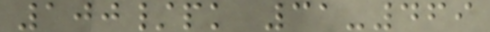100/pk 31-469
